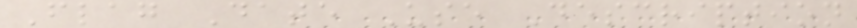Flag Date Use Description
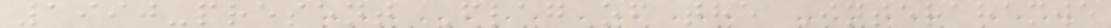1990-present Flag of the Interahamwe
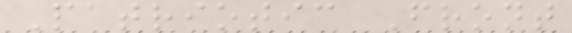Patriotic Front
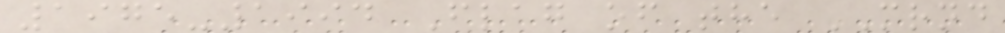1975-1994 Flag of the MRND
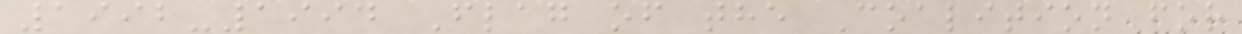1992-1994 Flag of the Coalition for
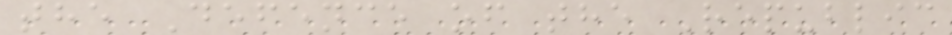the Defence of the Republic
